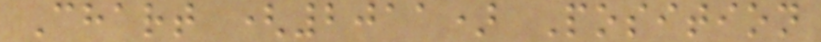Chart (2011) Position
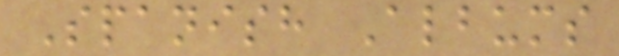Spanish Albums
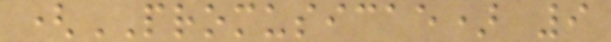(PROMUSICAE) 9
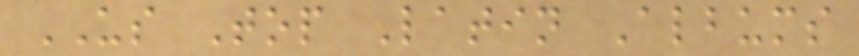US Top Latin Albums
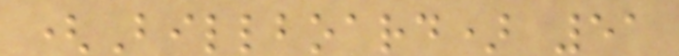(Billboard) 51
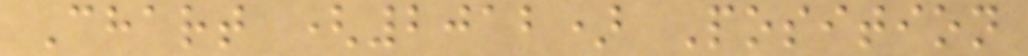Chart (2012) Position
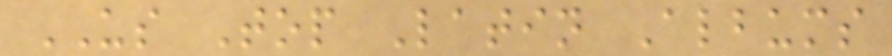US Top Latin Albums
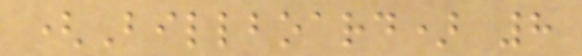(Billboard) 8
